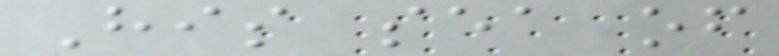His sea of
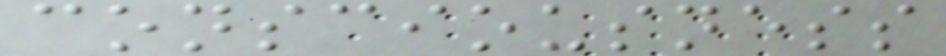consciousness
